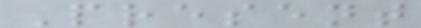Present
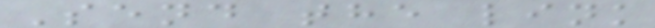Send the link
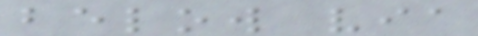below via
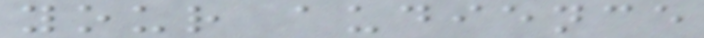your audience
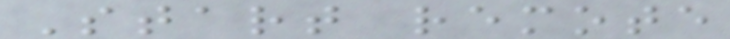Start remote
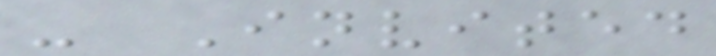- Invited
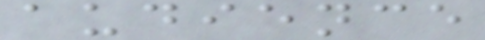audience
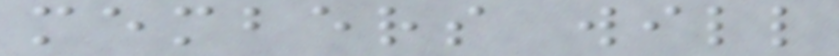members will
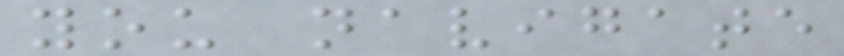you navigate
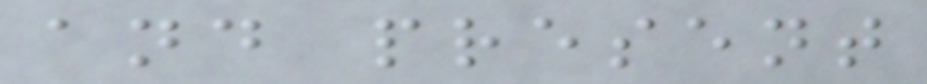and present
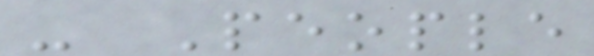- People
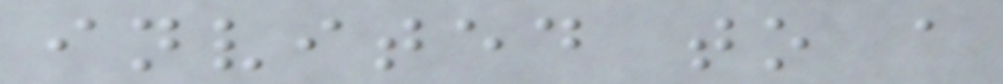invited to a
